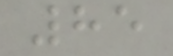85
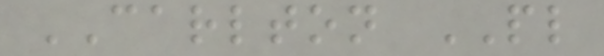CARLTON PL
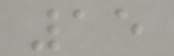15
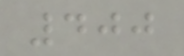400
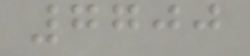7700
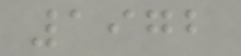1972
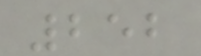252
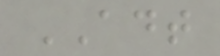ADT
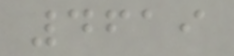4619
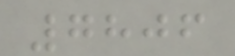7806
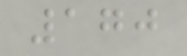170
